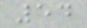54
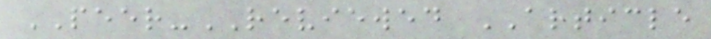PEER-REVIEWED ARTICLE
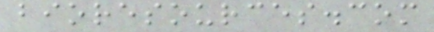bioresources.com
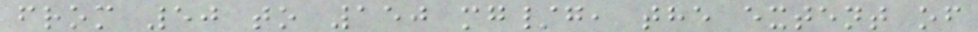from 50 to 150 mg/g, the extent of
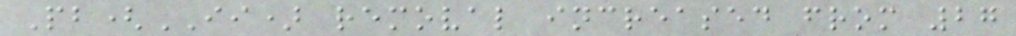Pb(II) removal increased from 27
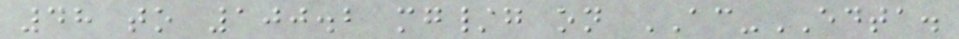48 to 100.2 mg/g on AC-EDTA.
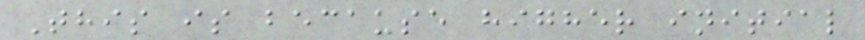This is because higher initial
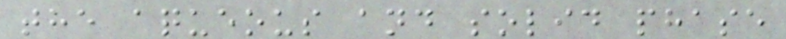the aqueous and solid phase
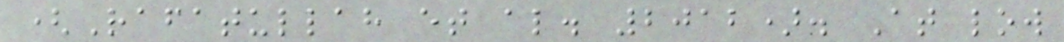(Rafatullah et al. 2012). At low
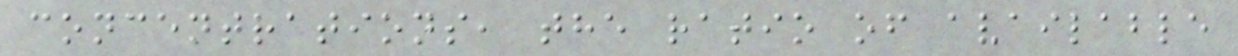concentrations, the ratio of available
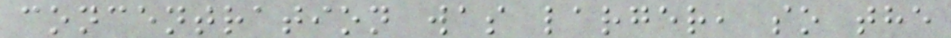concentration was larger, so the
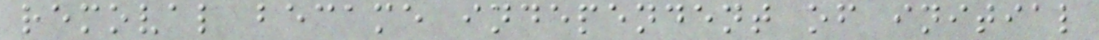removal became independent of initial
